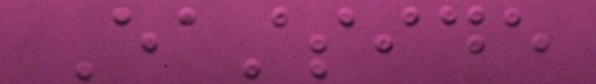Eastside
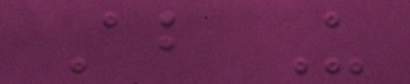About Us
